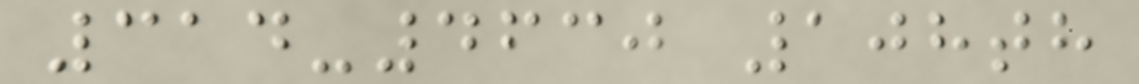314-4630 108th
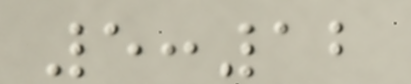5:12
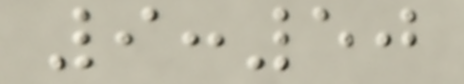9:50
